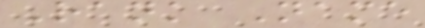Rank Name
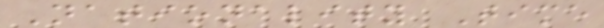Nationality Time
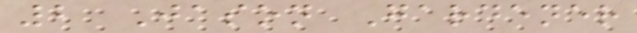2 Jason Gardener
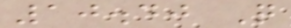10.40 Q
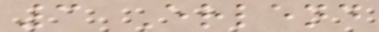3 Erlend
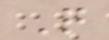Q
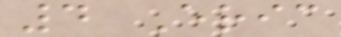4 Eric
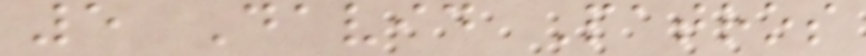5 David Patros
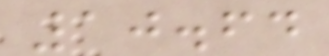10.64
